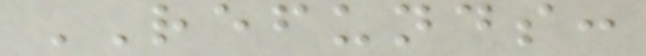REFUNDS:
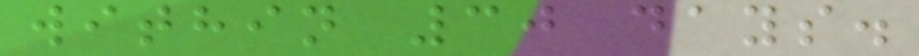within 30 days.
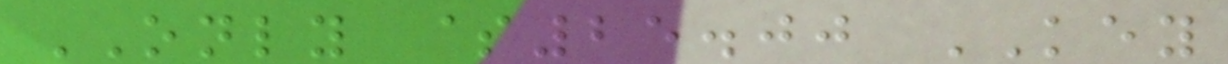ONLY $25.00 KEY
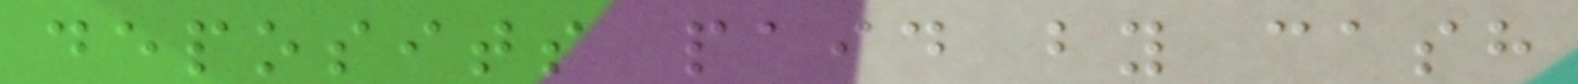deposits paid by cash
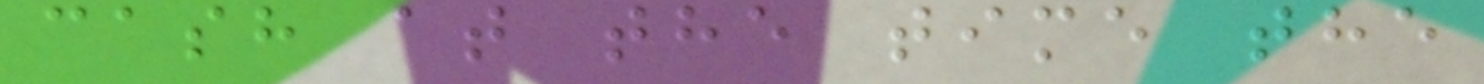cash at the time the
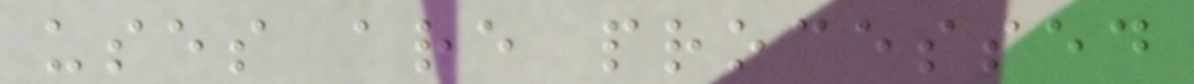uses are processed
